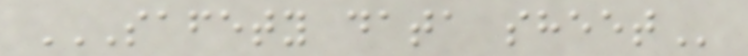SAFETY DATA SHEET
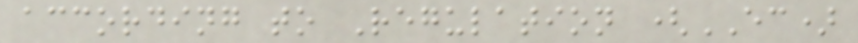according to Regulation (EC)
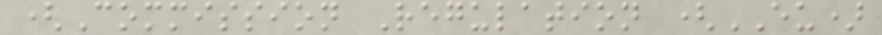(Commission Regulation (EU)
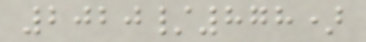2020/878)
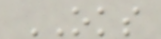OKS
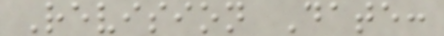Revision Date:
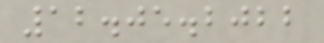12.05.2022
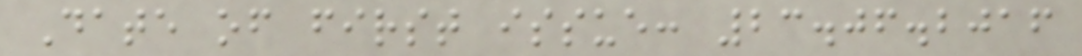Date of first issue: 23.06.2016
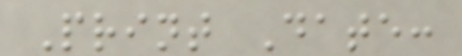Print Date:
